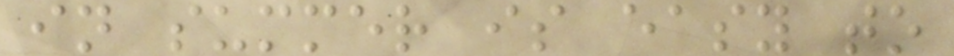in summer is easy to
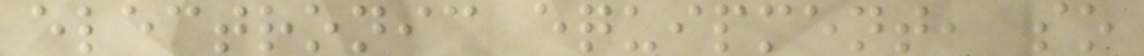electronic equipment, so
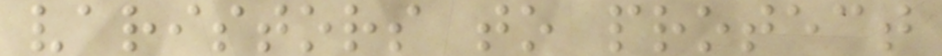varistors to protect
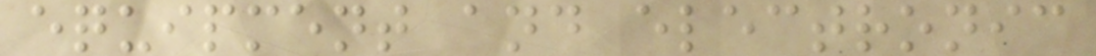equipment and electronic
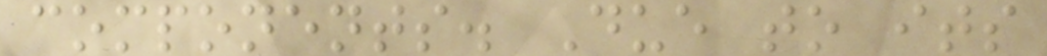components. Due to its
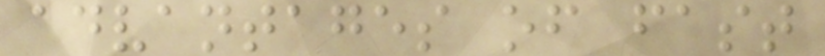advantages of fast
